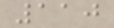110
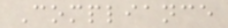Compliance
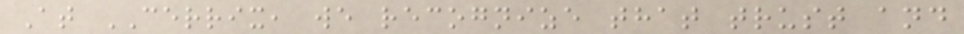At CERRIX, we recognize that trust and
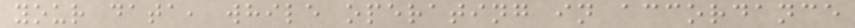your data, while operating in accordance
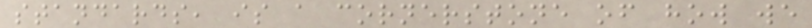standards, is a cornerstone of how we
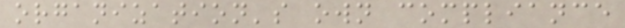organization's own compliance
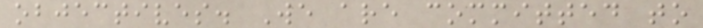objectives. We are committed to
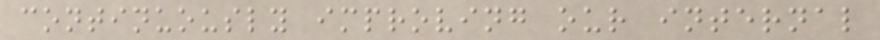continuously improving our internal
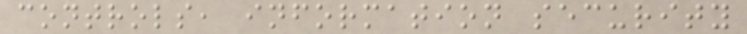controls, information security
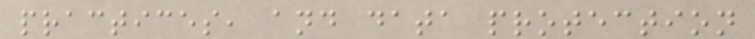practices, and data protection
